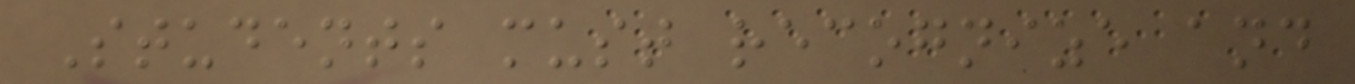Students must recognize and
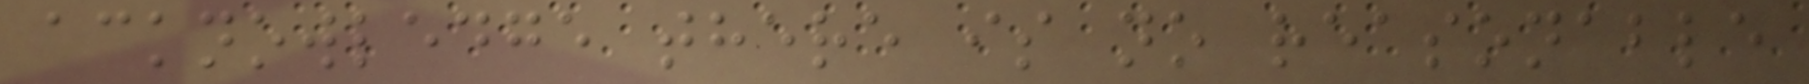acknowledge there is no reasonable
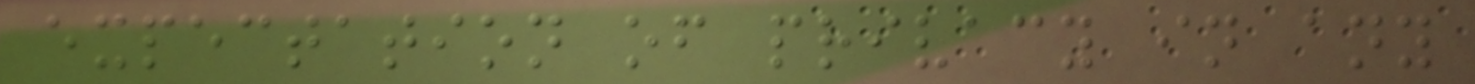expectation of privacy in any
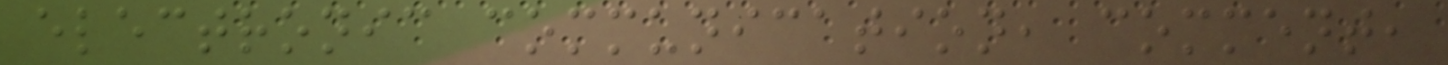electronic communication, comment,
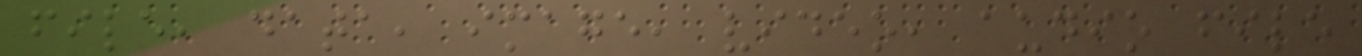file, data, image, video, audio file
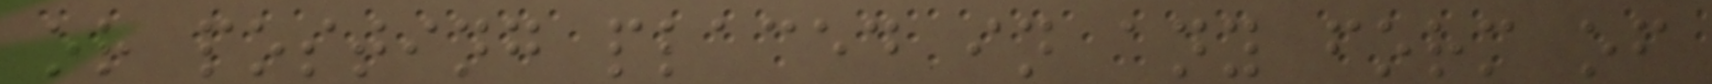or posting placed in any form of
